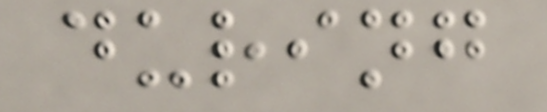during
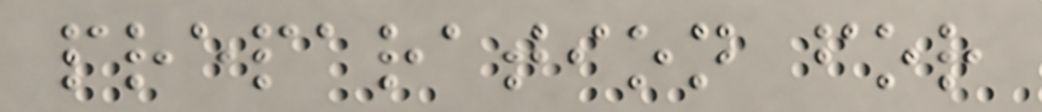preparation for
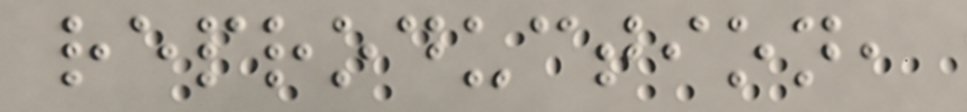reproduction,
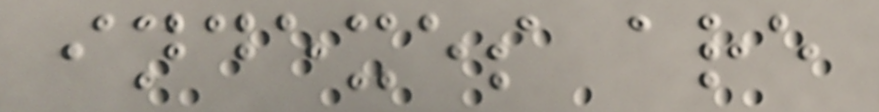indexes are
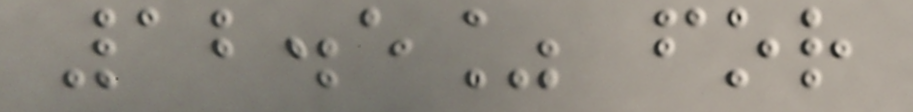12.5% for
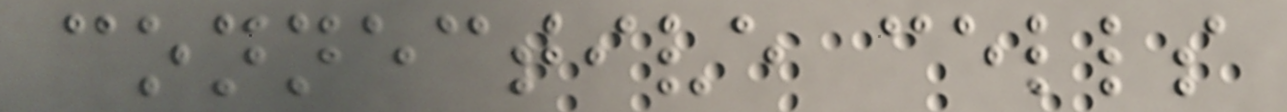connective cells
